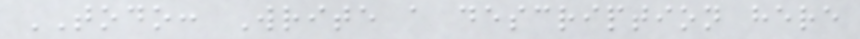TODO: Write a description here
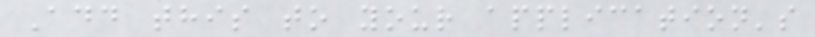Add this to your application's
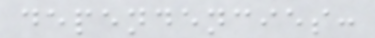dependencies:
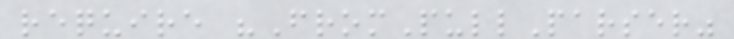require "FromPullParser"
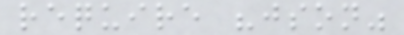require "json"
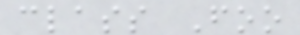class Foo
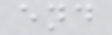end
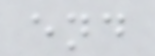end
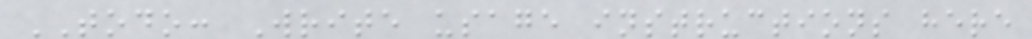TODO: Write usage instructions here
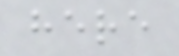here
